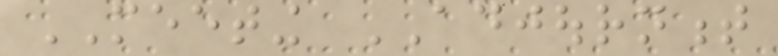MEETING ADJOURNMENT
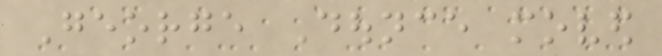George Dounce moved
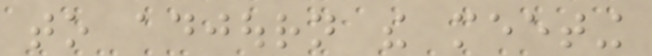to adjourn the meeting
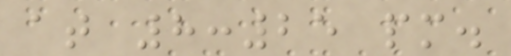at 8:25 pm.
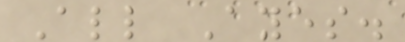All Ayes.
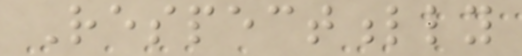Respectfully
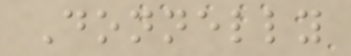Donnelly
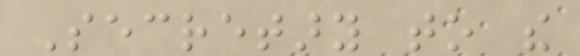Secretary to the
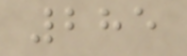285
